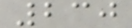230
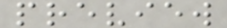preview
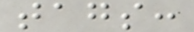tags:
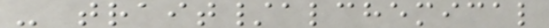- trait/alchemical
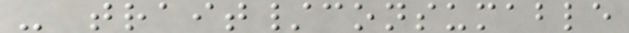- trait/consumable
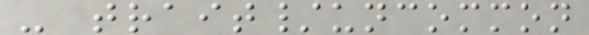- trait/uncommon
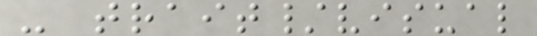- trait/visual
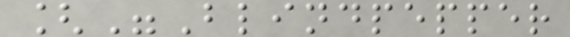["Blindpepper
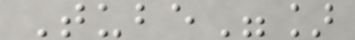Tube"]
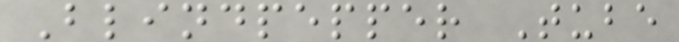Blindpepper Tube
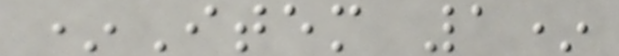*Item 1*
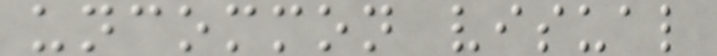uncommon visual
